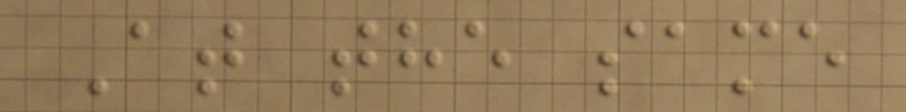At the same
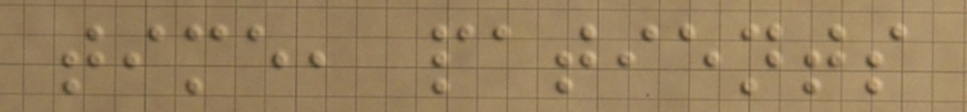time, patients
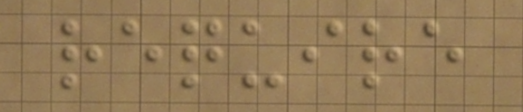require
